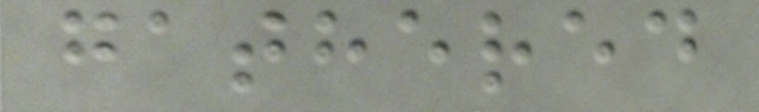gathered
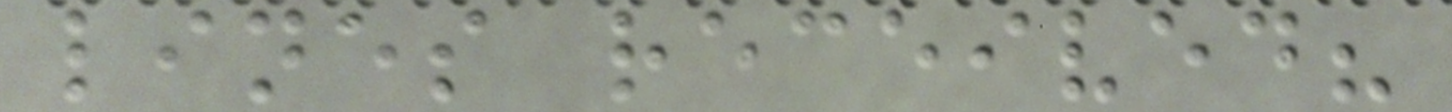lines received?
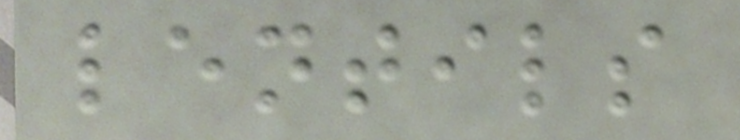lentils
